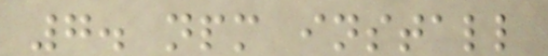7. npm install
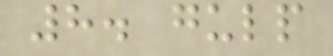8. gulp
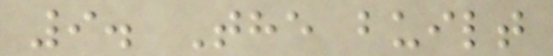9. The built
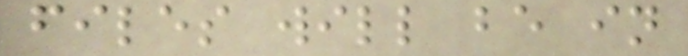files will be in
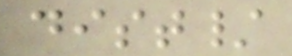dist/
